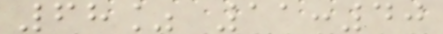68% 11:40
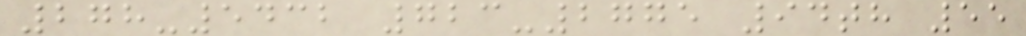278-5432 723-2775 94th 55
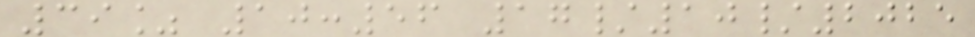39% 10:56 17/10/2025
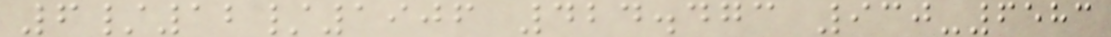6/12/1906 424.473 930-6583
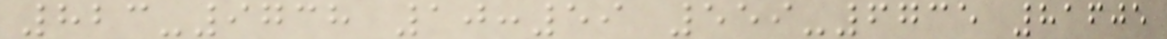823-9738 10:59 559-6735 81605
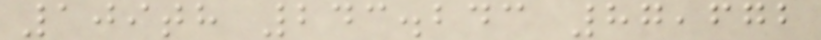109th 243.243 87,672
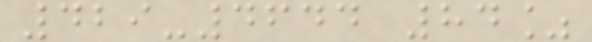429-4644 84%
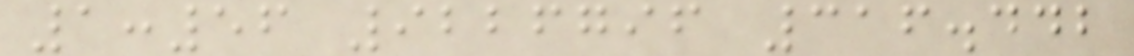1:56 9226796 316.442
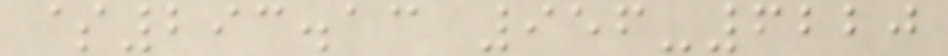$293.13 956-6220
